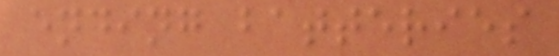ending batteries
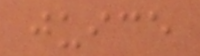juice
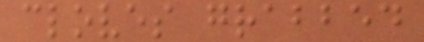cloves grabbed
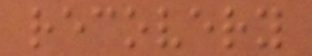recovery
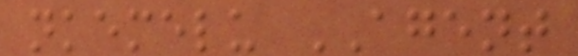nkemelu AGENT
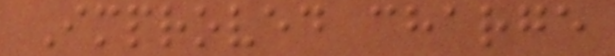Improved charge
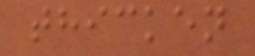thicken
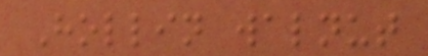Hollin walnut
